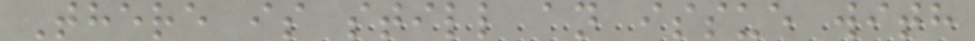There is still an issue with
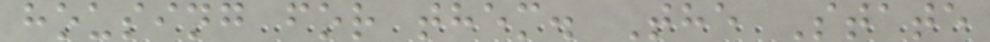housing for them. The State
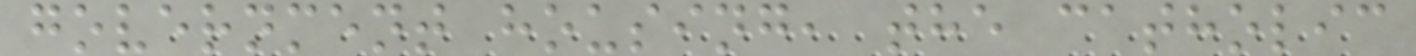government housing, the catholic
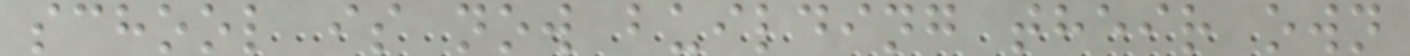school is now building their own
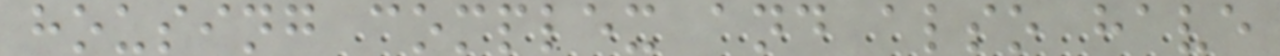housing complex and also have
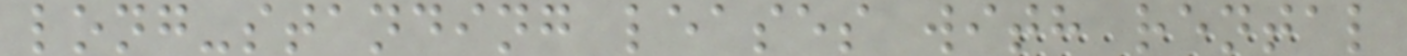long-standing leases with rental
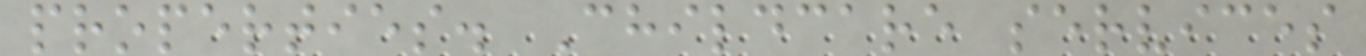properties. Childcare services
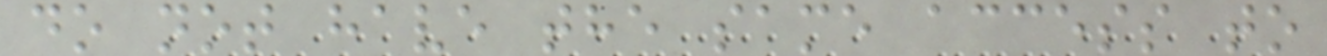do not have the same access to
